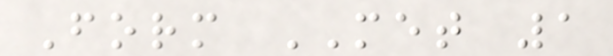Form MET 1
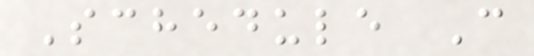Schedule C
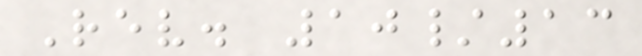Rev. 10/13
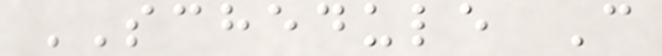SCHEDULE C
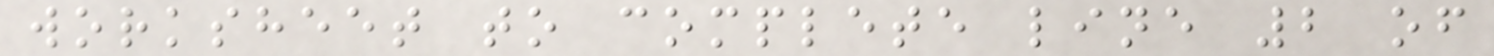worksheet to complete line 2 of
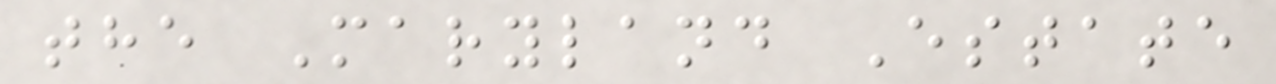the Maryland Estate
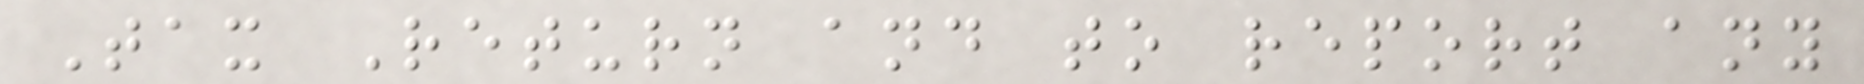Tax Return and to report any
